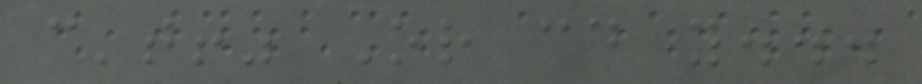can't!" Or could you...
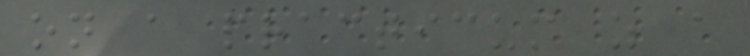on a practicum as a
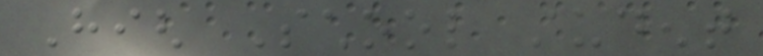High School student
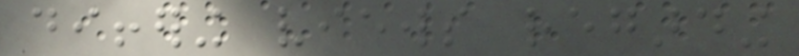differing views regarding
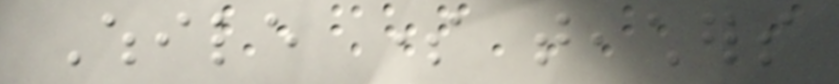While some teachers
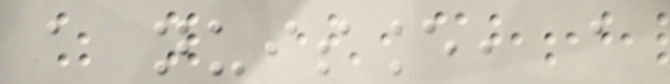a nuisance, a
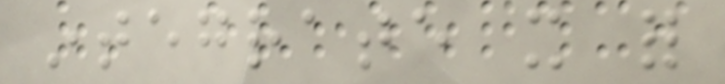integrate it for
